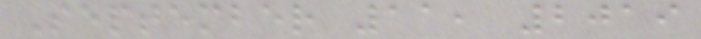September 11, 2019
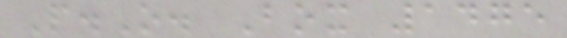P.O. Box 1475
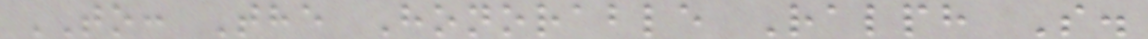TO: The Honorable Ralph S.
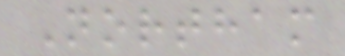Northam
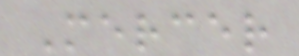Mercer
